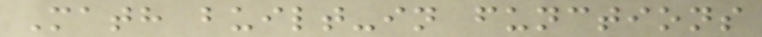Math built-in functions
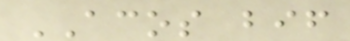ACOS bif
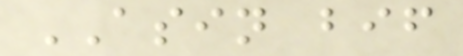ASIN bif
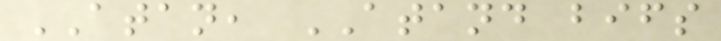ATAN, ATAND bifs
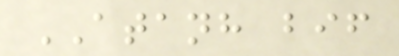ATANH bif
